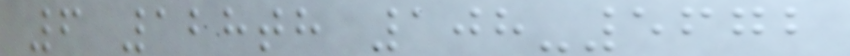6 128th 108-5672
